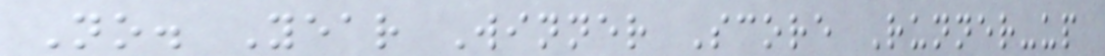No. Year Winner Score Runner-up
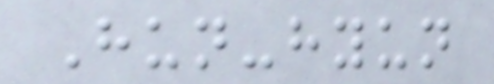Hun-hyun
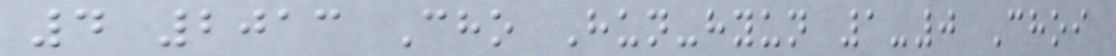4 2013 Cho Hun-hyun 1-0 Choi
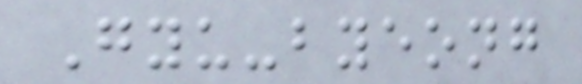Gyu-byeong
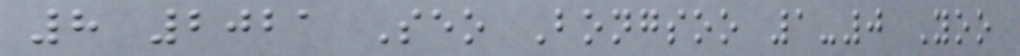8 2021 Seo Bongsoo 1-0 Yoo
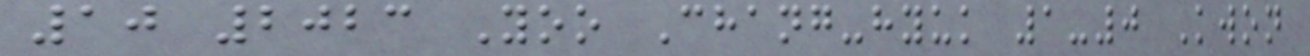10 2023 Yoo Chang-hyuk 1-0 Kwon
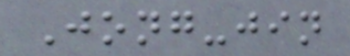Jong-jin
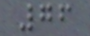76
